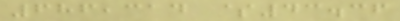686,314 $43.36
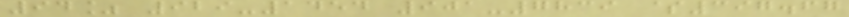94% 929-1454 901-7839 $397.67
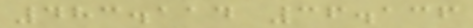483.114 36.136
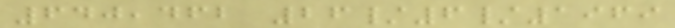640,462 26/6/1969
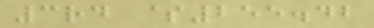3rd $255.42
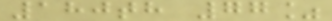180th 77%
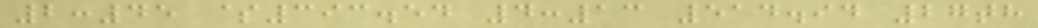2:45 $393.54 4:13 514.94 27th
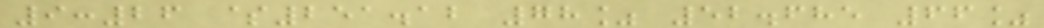9:26 $251.12 78% 52.685 66%
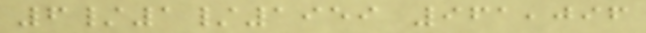6/1/1959 961,096
